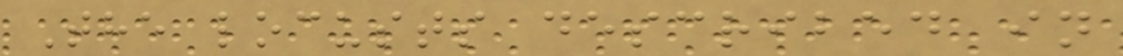The locusts described in
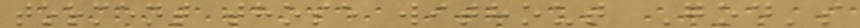torment those without God's
